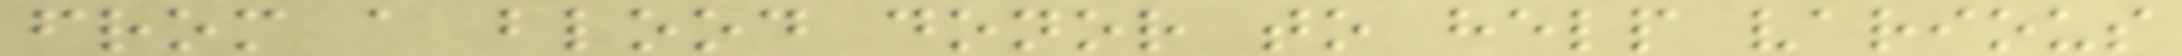from a blood donor to help various
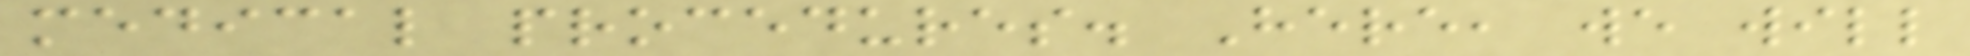medical procedures. Here, we will
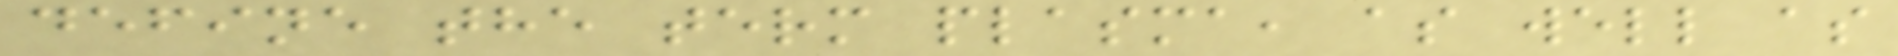define the term plasma, as well as
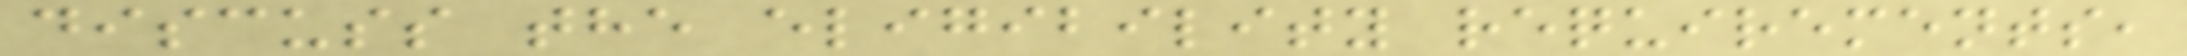discuss the eligibility requirements,
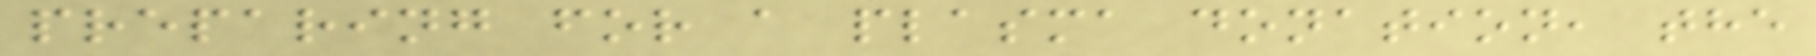preparing for a plasma donation, the
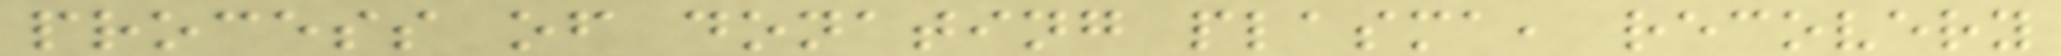process of donating plasma, recovery
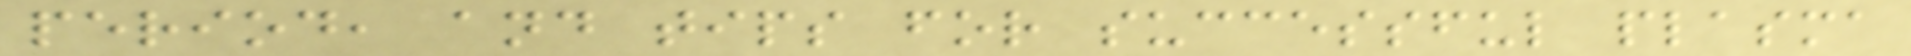period, and tips for successful plasma
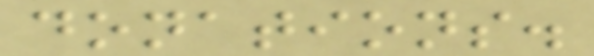donations.
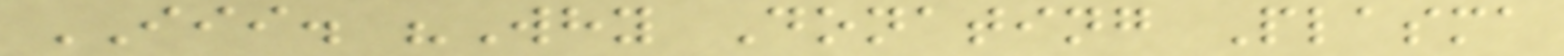III. "Why Donating Plasma
